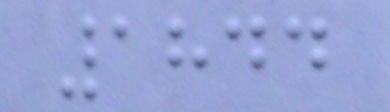1844
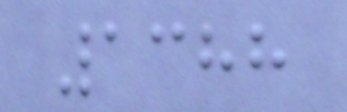1388
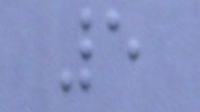5
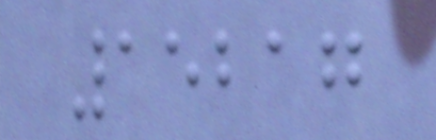15217
